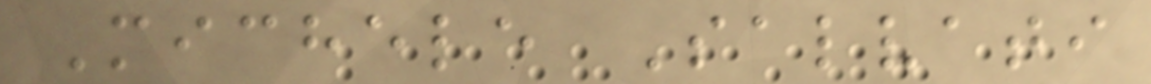Michele Salvati
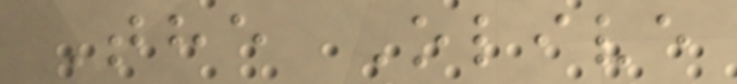The Olive
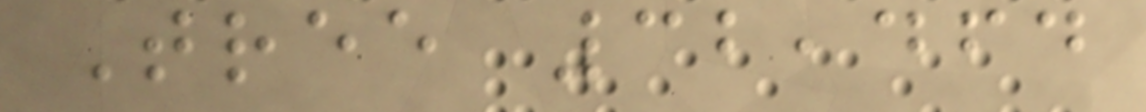Tree 32,464
